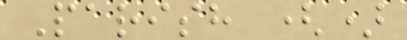Parish ()
